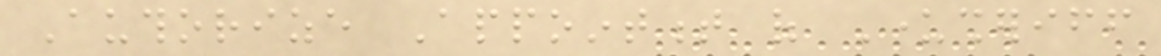Authorize Appointment of Undersheriff
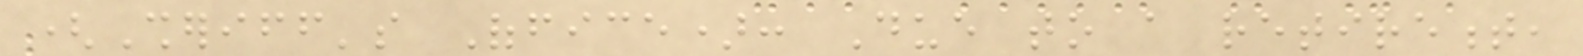(Sheriff's Office): Due to a retirement,
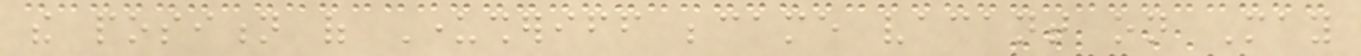the position of Undersheriff became vacant on May
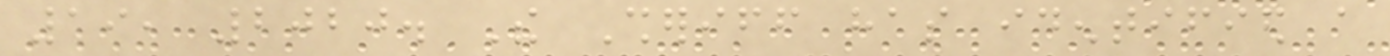19, 2020. The Sheriff has identified a
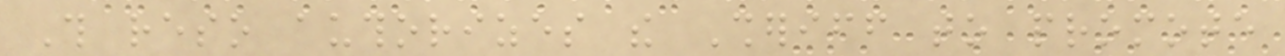This reso authorizes the Sheriff to promote
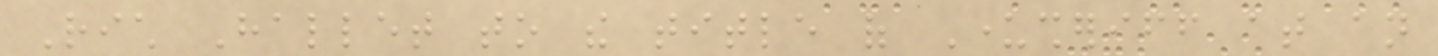Rich Hallet to the title of Undersheriff at an
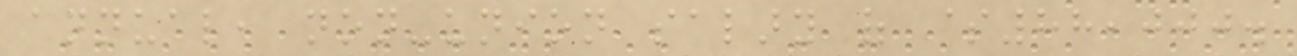annual, non-union salary of $88,000.
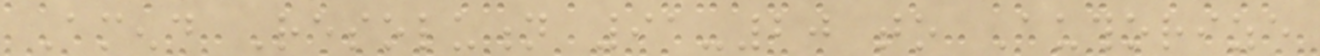Amend Resolution 91-20 to Authorize
